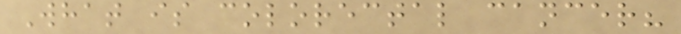What is colorectal cancer?
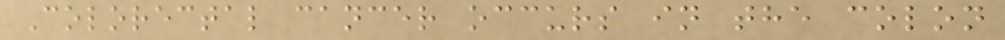Colorectal cancer occurs in the colon
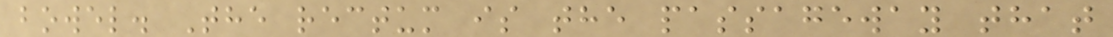bowel. The rectum is the passageway that
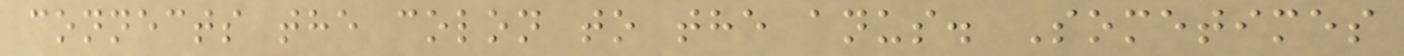connects the colon to the anus. Sometimes
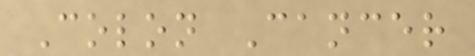Colon Cancer
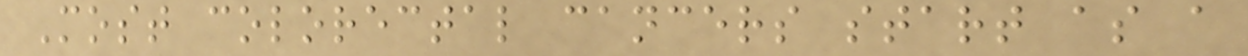Most colorectal cancers start as a
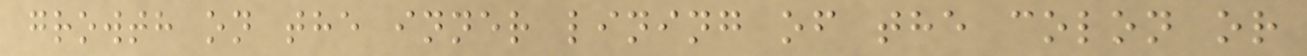growth on the inner lining of the colon or
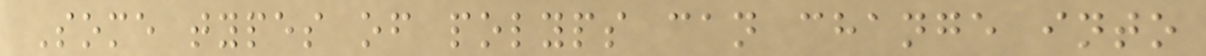Some types of polyps can change into
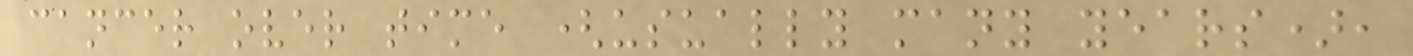cancer over time (usually many years),
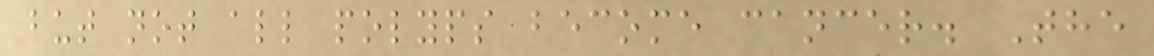but not all polyps become cancer. The
